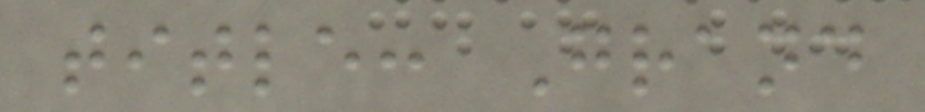title: Grand
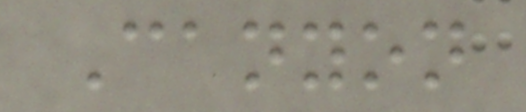Canyon
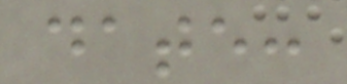date:
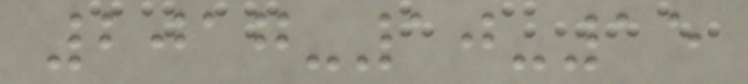2017-10-15
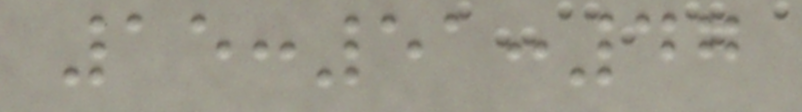15:51:47
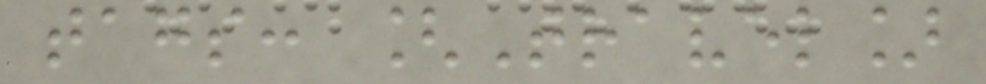tags: [Travel]
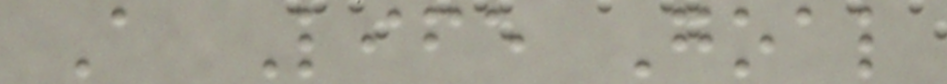A Life Goal
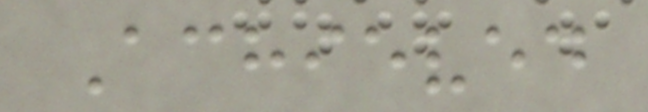Achieved
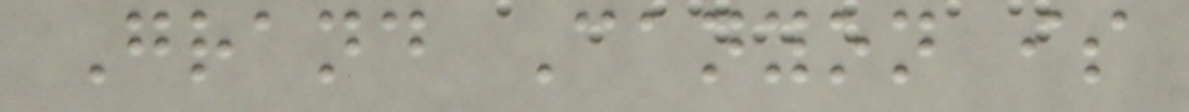Grand Canyon is
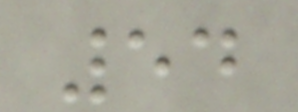54
